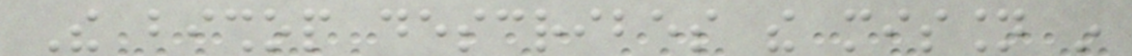The bishop describes the mission in
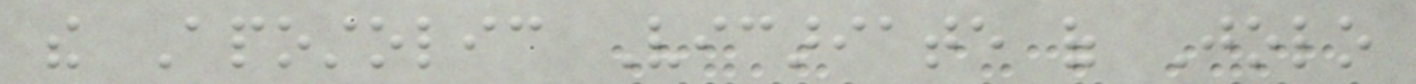the Apostolic Vicariate of Jolo
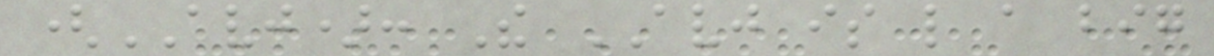(AVJ): The AVJ is like a big
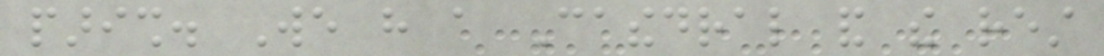parish. We have a Cathedral and the rest
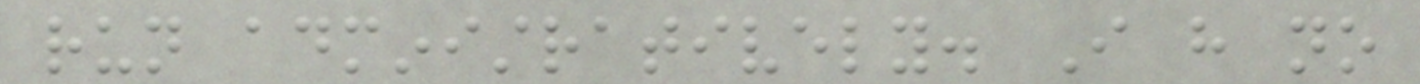run administratively. I have no
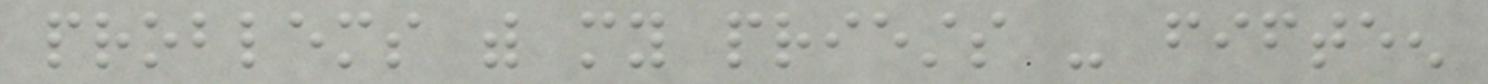problems with my priests - fifteen
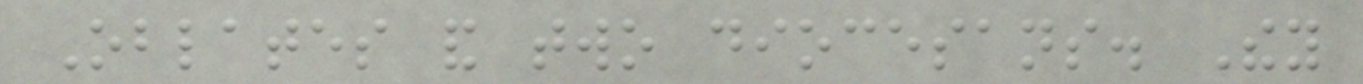Oblates and two diocesans. They
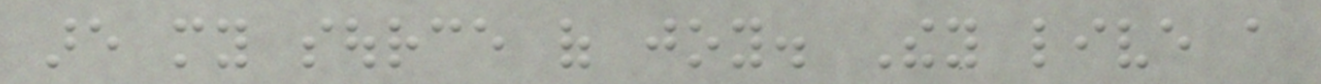are my source of joy. They live a
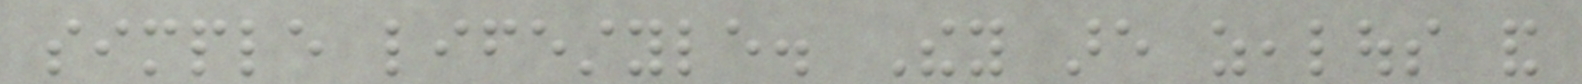simple lifestyle. They are zealous and
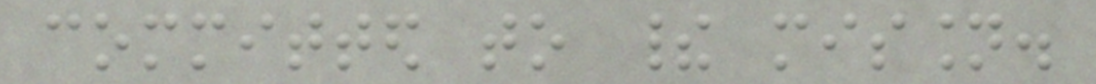committed to their mission.
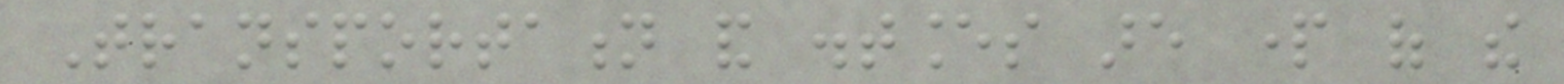Transportation and distances are part of the
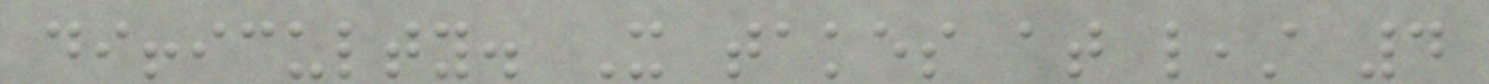difficulty. It takes at least 4
